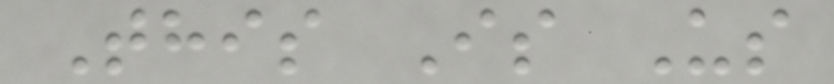This Is Us
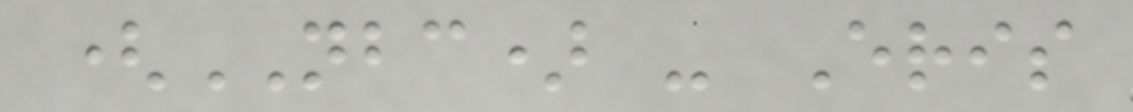(NBC) - Eris
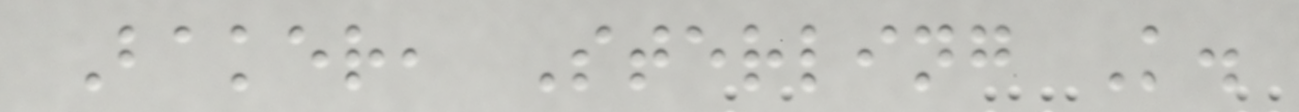Baker, Sterling K.
